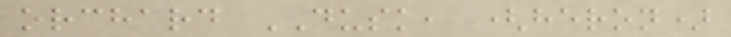orchard DUSK, (heron)
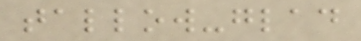tallow-glad
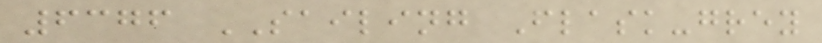6376 SAILING Flask-grey
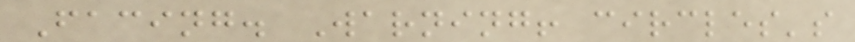Facing. Warning! circles's
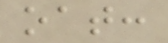oat:
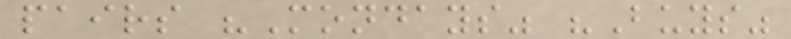pairs "Mondays" "Buys"
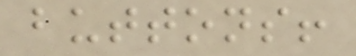buttons!
